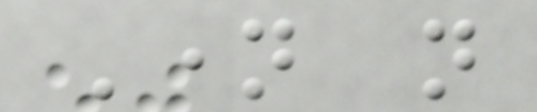Name not
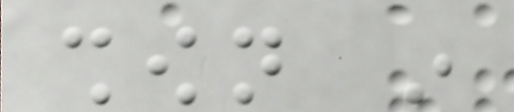shown in
